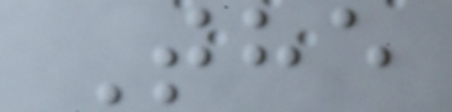The
